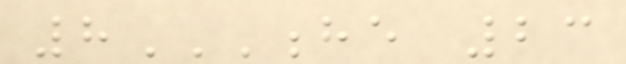8HE 23
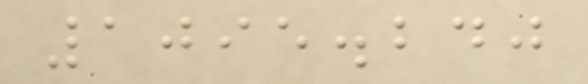1095.240
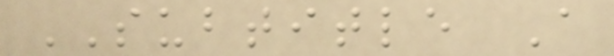SUBTITLE A
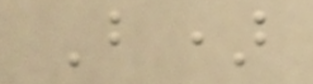B)
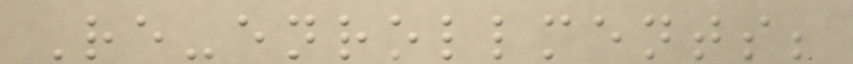Re-enrollments;
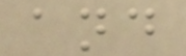and
